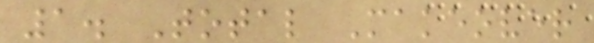1. Total Makeover
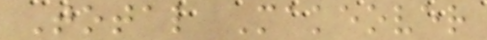Total Makeover
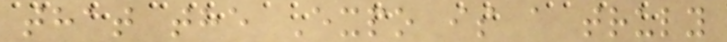that the Expo is a truly
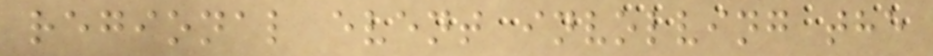regional event involving the
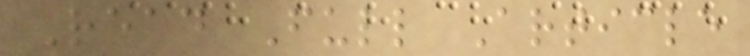Read Full Article
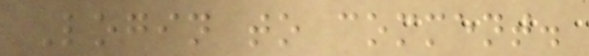Login to comment.
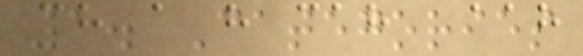1. Categories
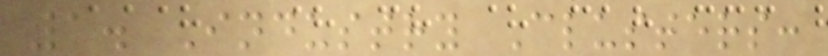1. Industry Clusters:
